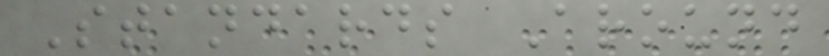Standards Around
